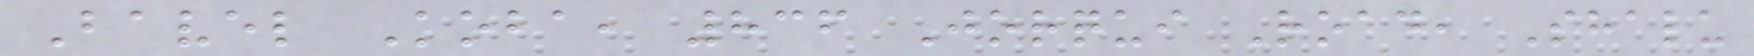Bavel Koba, 836 Jorqui Road, Shalu
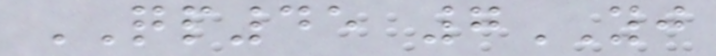QP45 7YJ
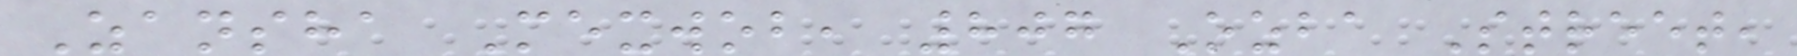Zansha Mexwob, 807 Ozba Street,
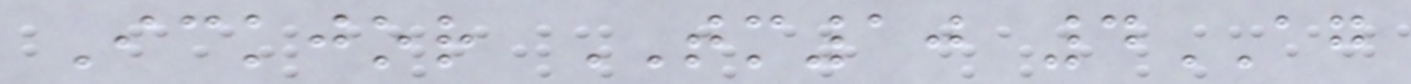Ickjor TM10 4AG
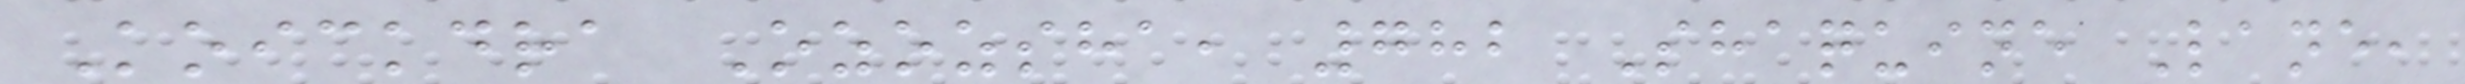Koickdra Ozozsha, 782 Shaquine Lane,
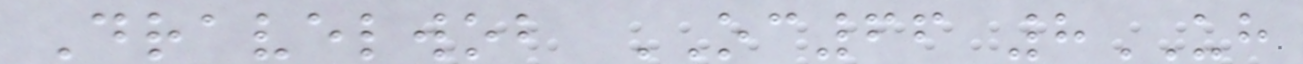Dravelwob OC66 8UH
